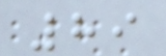89
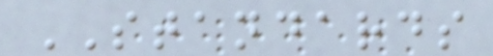STANDARDS
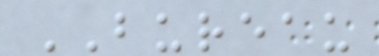BUREAU
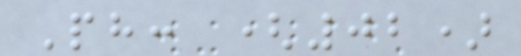Ph: (02)
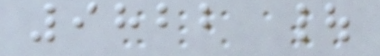9822 |
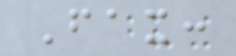Fax:
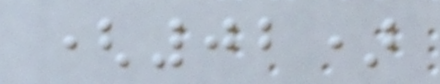(02)
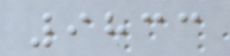9833
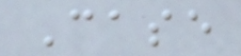Case
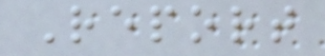Report
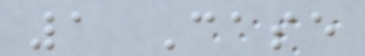1 Case
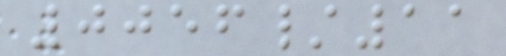0056/11
